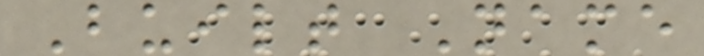Built Name
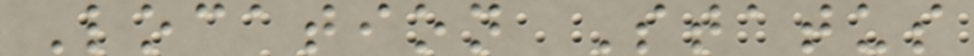Location Status
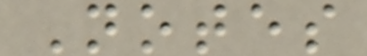Notes
